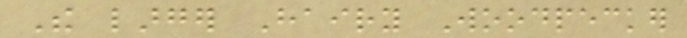The larger Hairy Woodpecker
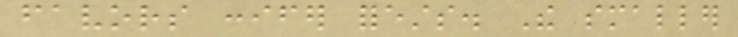favors conifer forests. The smaller
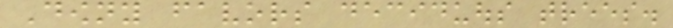Downy favors deciduous trees.
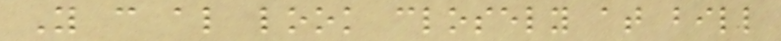You can also look closely at bill
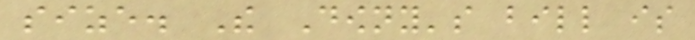size. The Downy's bill is
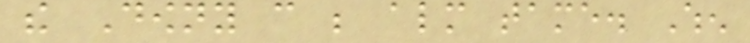the Downy can be almost tame. When
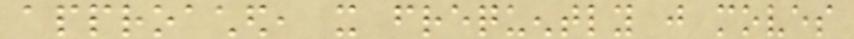approached, it frequently just moves
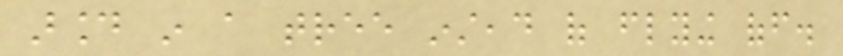around in a tree instead of flying off.
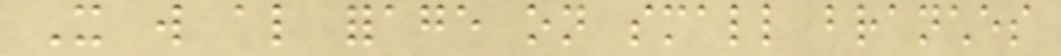It will also forage on small branches
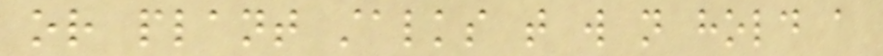or plant stalks that will not hold a
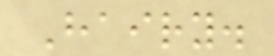Hairy.
